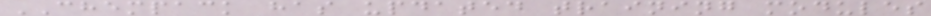CHEMPACK has updated training modules
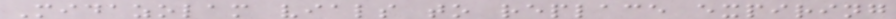Midazolam vials to replace expiring
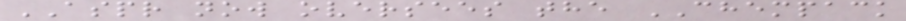ASPR now oversees the CHEMPACK
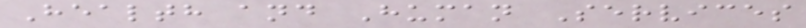Health and Human Services
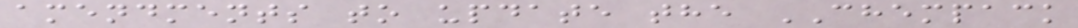amendments to update the CHEMPACK
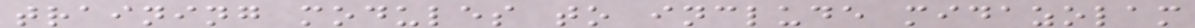training modules to include midazolam
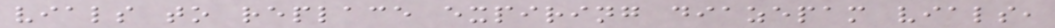vials to replace expiring diazepam vials,
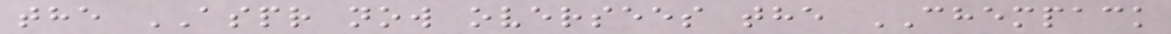the ASPR now oversees the CHEMPACK
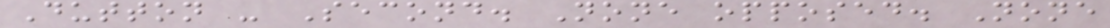Dutton - Second. None opposed. None
